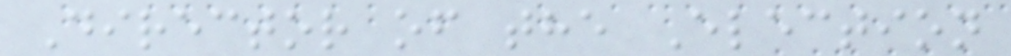Director of the Election
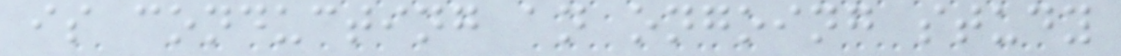is conducting an ongoing study
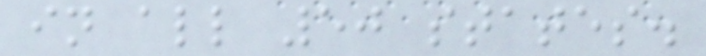in all 50 states.
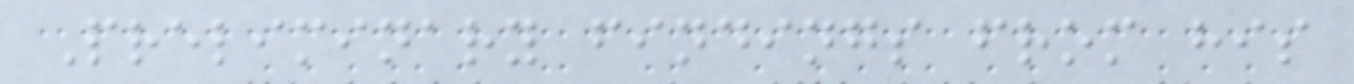Preliminary findings from his
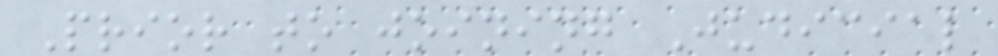Prior to joining Judicial
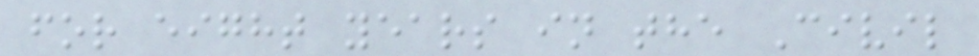for eight years in the Civil
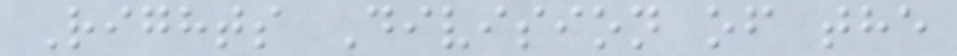Rights Division of the
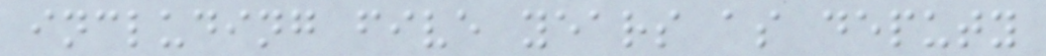including five years as deputy
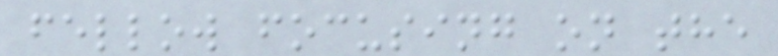fellow focusing on the
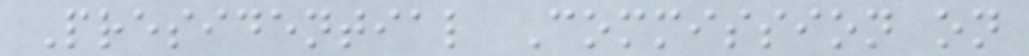Presidential Commission on
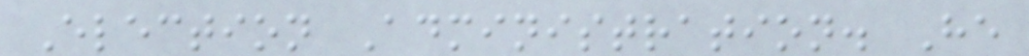Election Administration. He
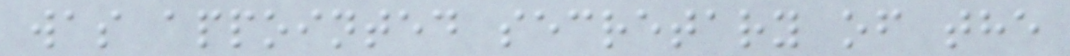was appointed secretary of the
